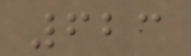623
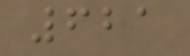621
